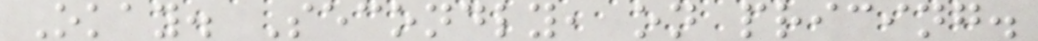Okay. Secondly, on pricing.
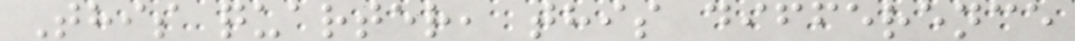This quarter, this difference
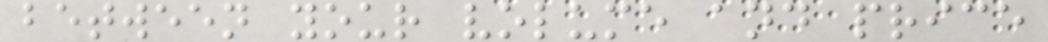between your volume and price
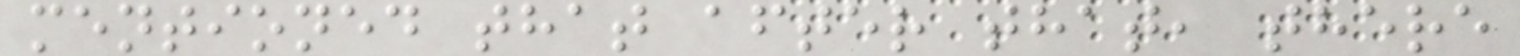mentioned that after that, there
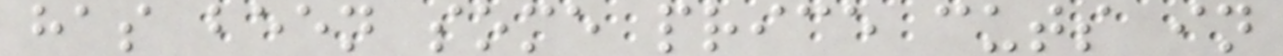has been some price cuts in
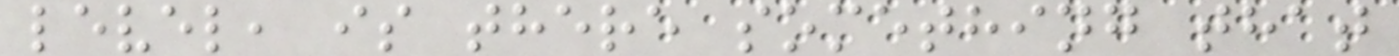level, is there something that
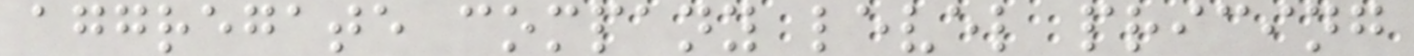aggregate company level pricing
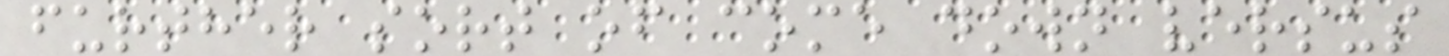further sort of come down versus
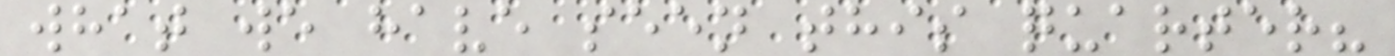what we have seen this quarter?
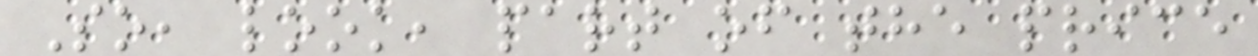So, look, part of the price
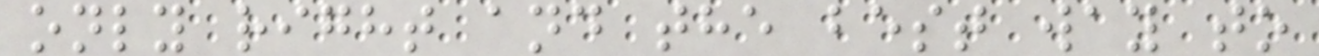only right and the best way to
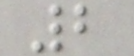2
